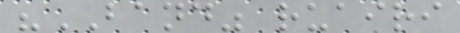"BAND" ruairi
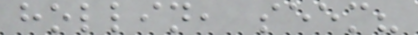hollin, seem?
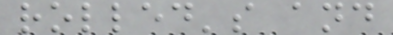rolled's and
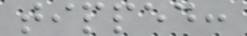tipped:
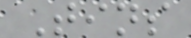Tins
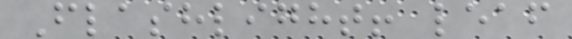Flashlight! leaf
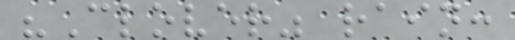"Clover" rain:
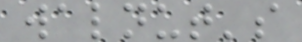walnut's
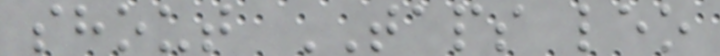shout TAPS leo
